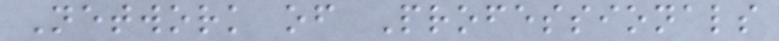Network of Professionals
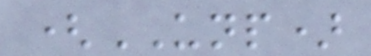(UNP)
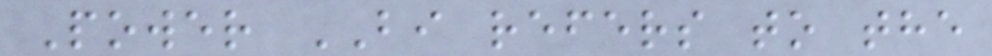Power BI refers to the
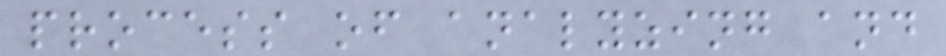process of analyzing and
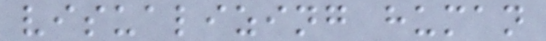visualizing human
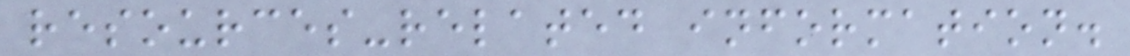resources-related information.
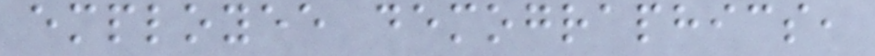employee demographics,
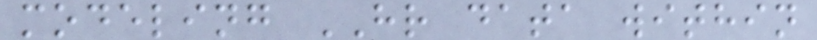modeling HR data within
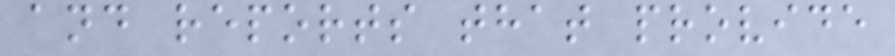and reports that provide
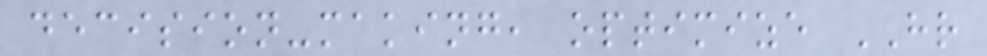decision-making, optimize HR
